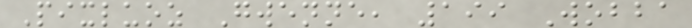Pixluoz Gwenne, 199 Wobba
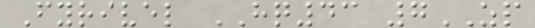Fyrivel HQ43 7ZP
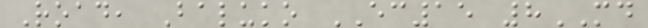Road, Baluko EC15 8MD
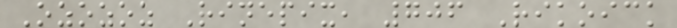Ozozoz Rinepix, 706 Rikoick
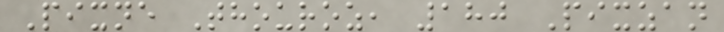Pixne Thouroz, 180 Pixzan
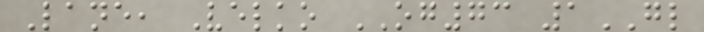Lane, Velko OG73 1GL
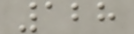128
